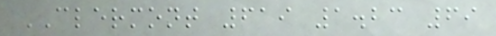CLERMONT 619 1.23 69
